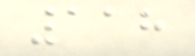118
